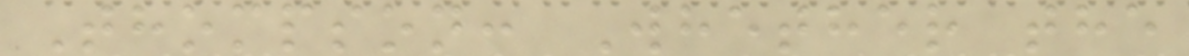Thompson: Whether the
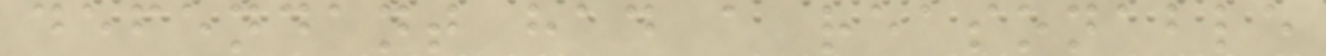defendant had a reasonable
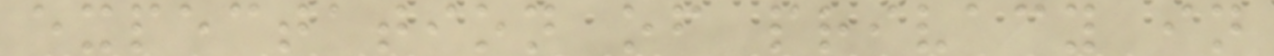expectation of privacy in
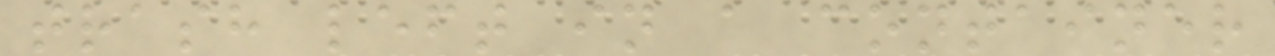trash left in a container
